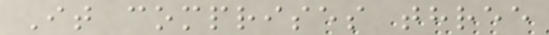It comprises three
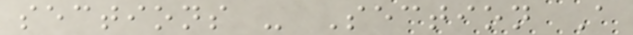sections - Section A
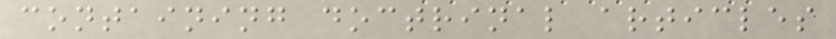containing doctrinal articles
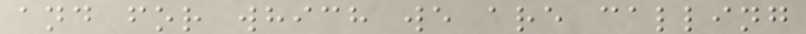and for which we are calling
